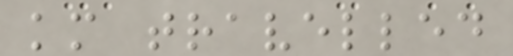km travelled
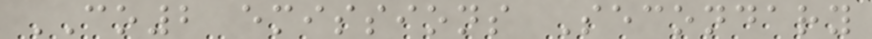CO2 emissions Secondary
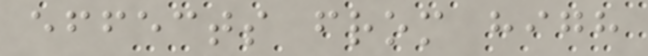effects from high
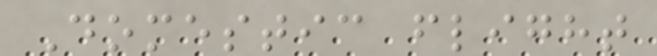Domestic flight
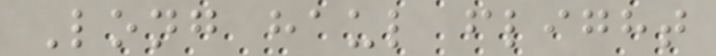Long haul flight
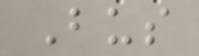Bus
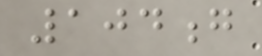104g
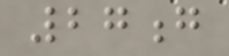27g
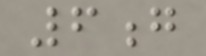6g
